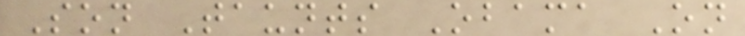Son Taunts Obama On
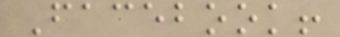Facebook!
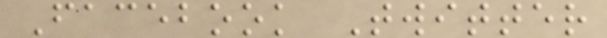Facebook Twitter
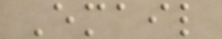Email
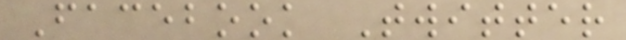Facebook Twitter
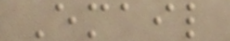Email
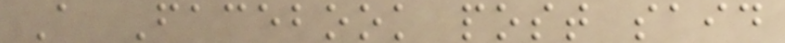A Facebook post said
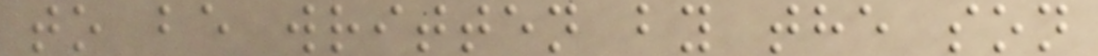to be written by the son
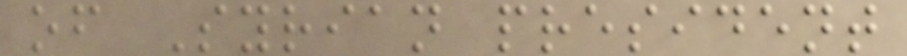of Syrian president
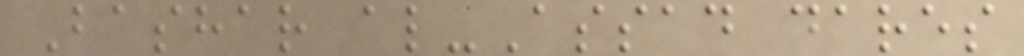Bashar al-Assad dares
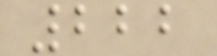222
